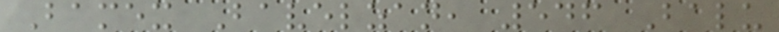Bamex Bavelzan, 546 Balu
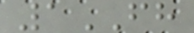1FH
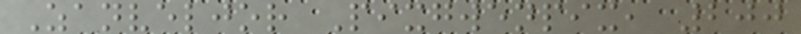Zanveljor Pixgwenpix, 200
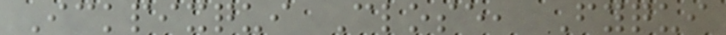Ickpixqui Close, Fyqui
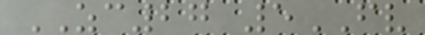ZC27 5FV
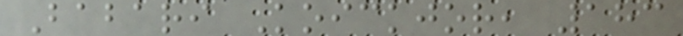Babari Koickjor, 183
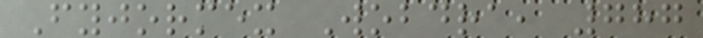Fyjormex Wobdra, 787
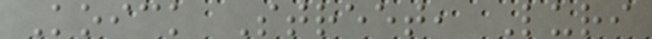Koick Street, Luri
